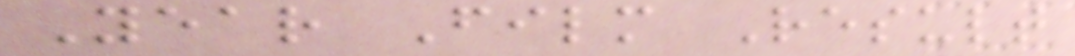Year Film Result
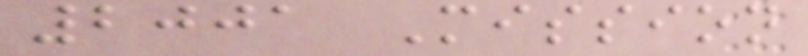2001 Mission
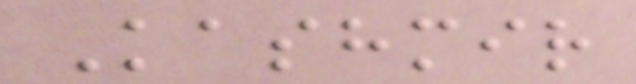Kashmir
